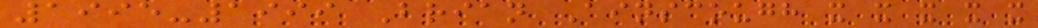1995-1999 Brian Ainscough x x x x x
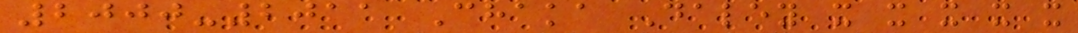2000-2011 Chaka Daley x x x x x
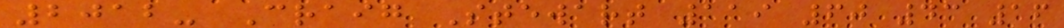2012- Craig Stewart 119 60 43 16
